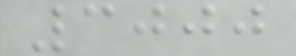3000
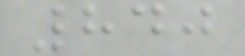840
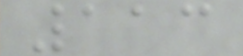113
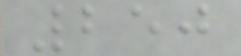250
